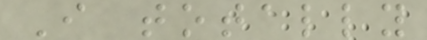I totally
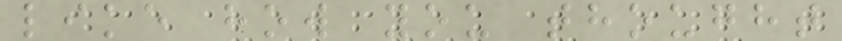like how you thought
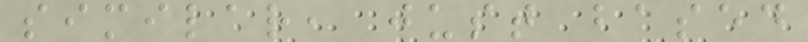similar, just based
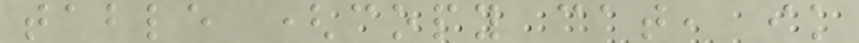table (copy cat, ik
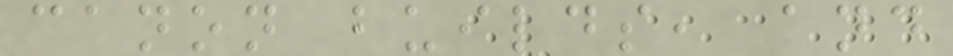canon builds, and
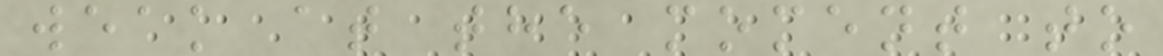weak at the moment to
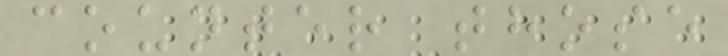counter those
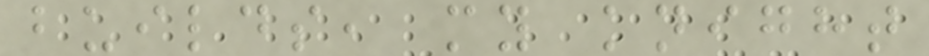builds, my knight
